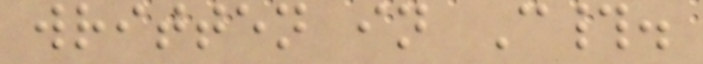written in C#.
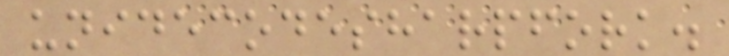unidecodesharpfork.
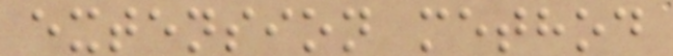extension method
